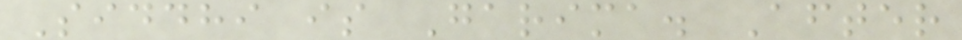Siddhi is Garima. After
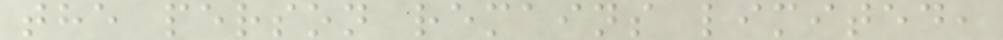the person remains limited,
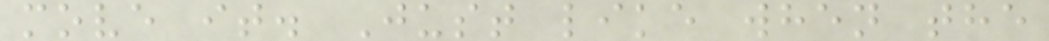move it. Just like when the
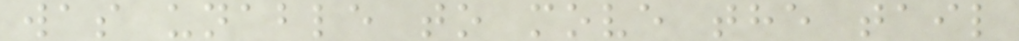was unable to move the tail
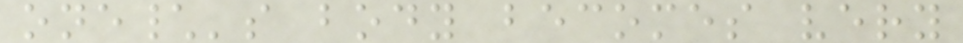one\'s body becomes very
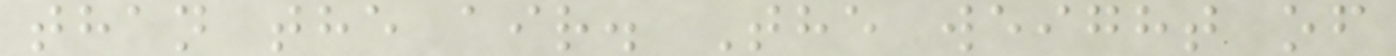than the air. The weight of
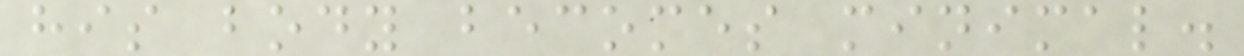his body becomes minimal.
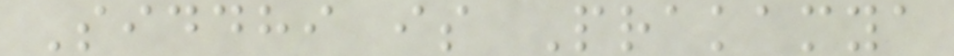Siddhi is Prakamya
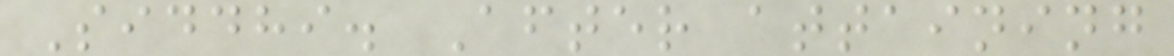Siddhi. After attaining
